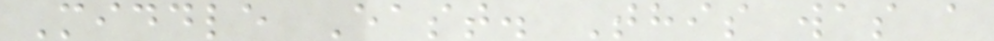Middle East. This was a
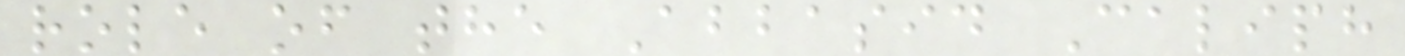role of the Abbasid Caliph
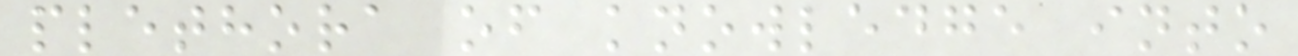plethora of knowledge into
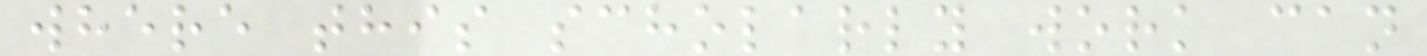where this scholarly work can
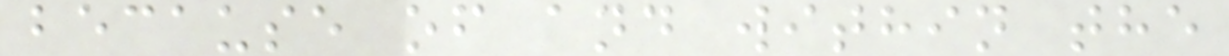because of and within the
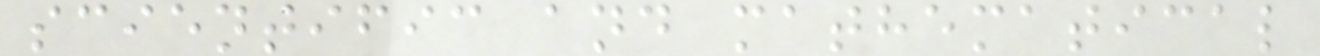scientific and mathematical
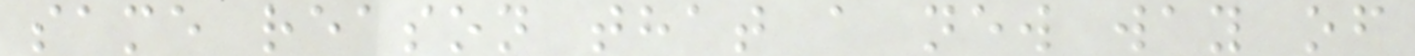same reason that a new way of
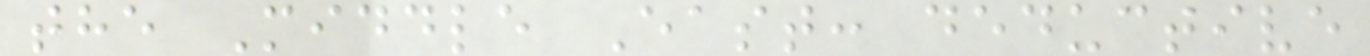the Middle East: deductive
